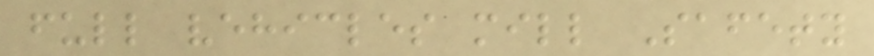full vehicles mill Safety
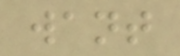want
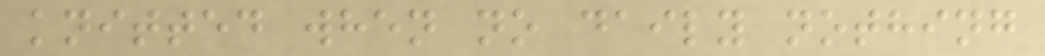knitted when no daily nothing
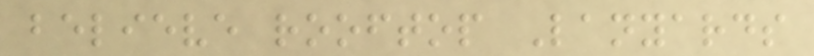believe rooftop Lanyards
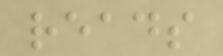reads
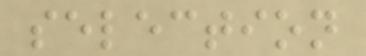selection
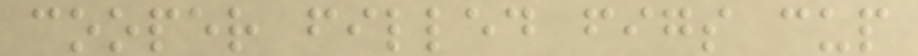cooper filled figs cup
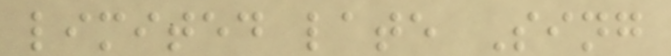limited late Sing
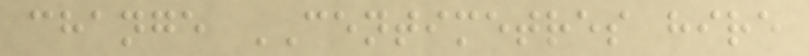change CENTIMETRES hire
